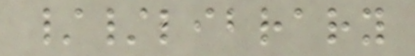//library
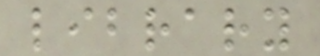library
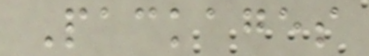Packages
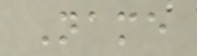Name
